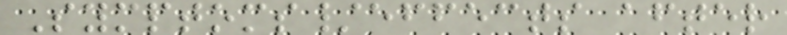Symptoms/effects after
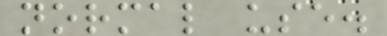normal use.
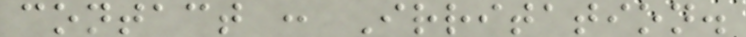contact : Irritation.
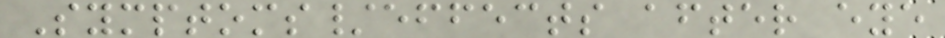Symptoms/effects after eye
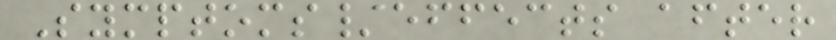Symptoms/effects after
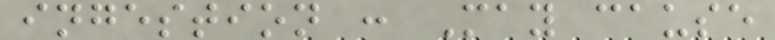ingestion : May cause
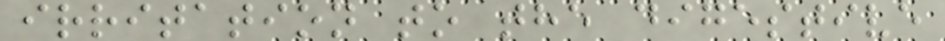irritation to the digestive
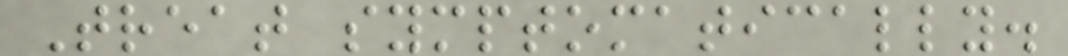Treat symptomatically.
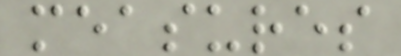measures
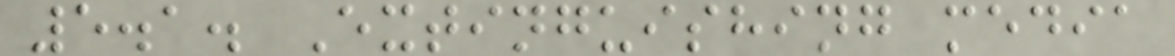5.1. Extinguishing media
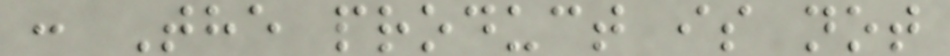: The product is not
